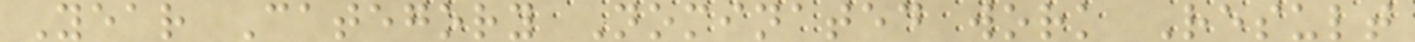Year Category Nominated work Result
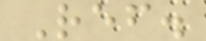Ref.
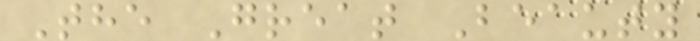The Great Beauty
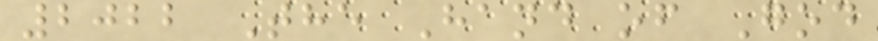2022 The Hand of God
